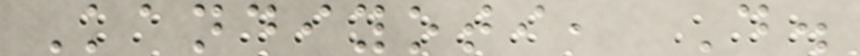Kandiyoti, D.
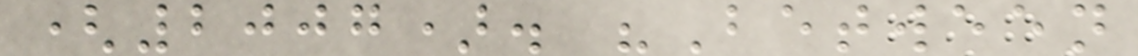(2007). "Between
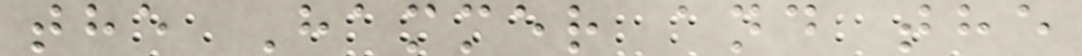the Hammer and the
